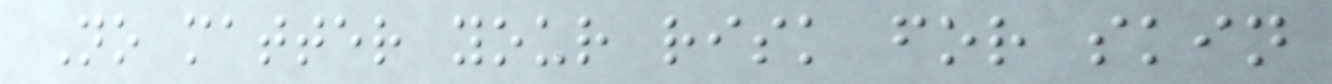No matter your risk for skin
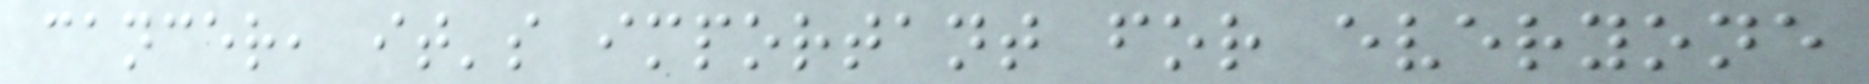cancer, it's important for everyone
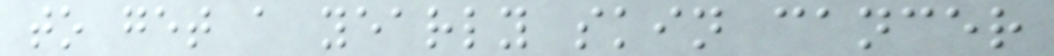to get a yearly skin cancer
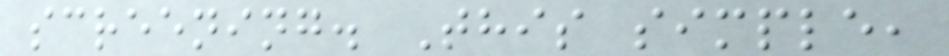screening. This simple,
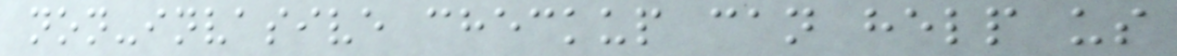non-invasive checkup can help us
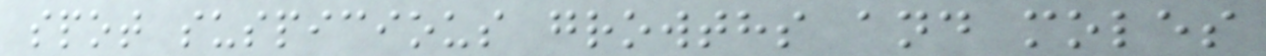spot suspicious growths and moles
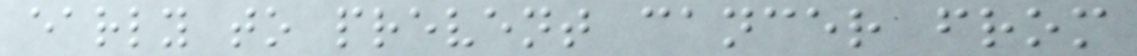early to prevent cancer from
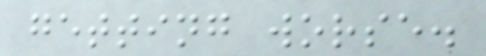getting worse.
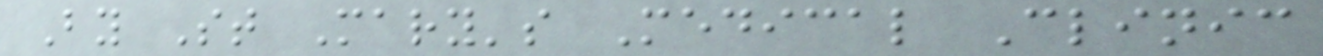By St Mary's Medical Clinic
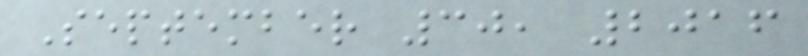September 30, 2016
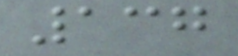137
